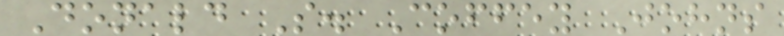Donald S. Coffey Johns
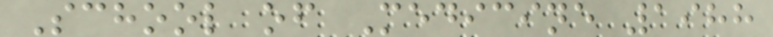School of Medicine 1988
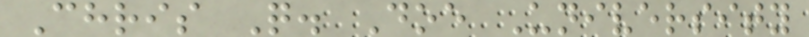Chris Q. Doe University
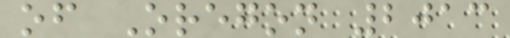of Oregon 2013
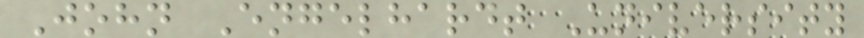John Engelhardt University
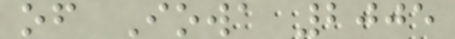of Iowa 2005
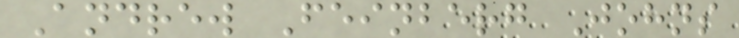Andrew Feinberg Johns
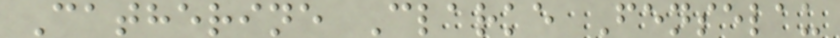Catherine Clarke Fenselau
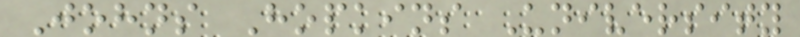Johns Hopkins University
